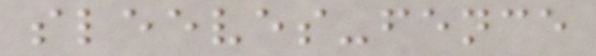sleeves-fence
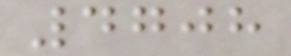4708
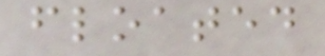floated
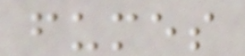fumes
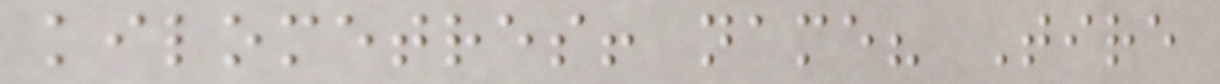kilometres! name? Tire
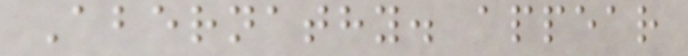Abernathy. appear
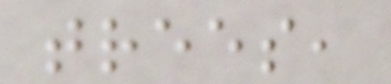trees,
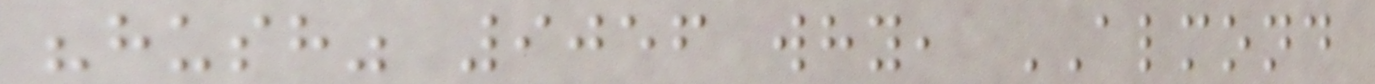"hush" 9056 why, ALMOND
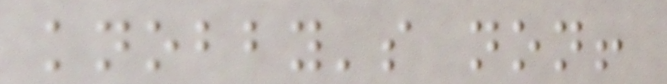knobby's non!
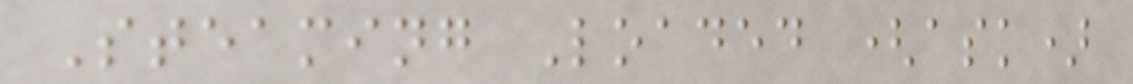Steaming Loaded (ask)
